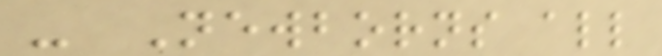- Newborns all
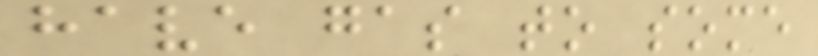have gas to some
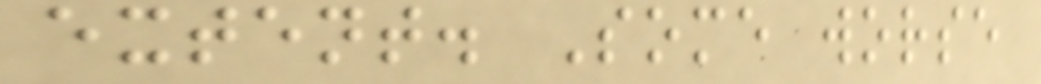extent. Some worse
